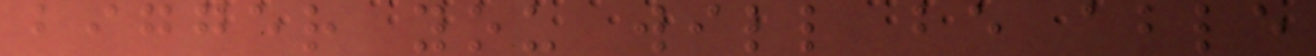bigger you will be able
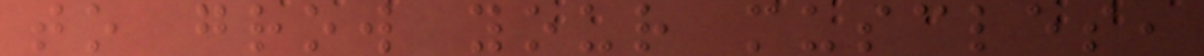to grow your muscles,
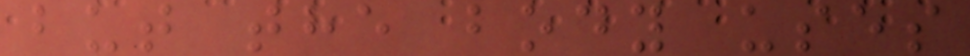but the body uses
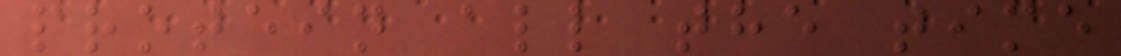protein all the time
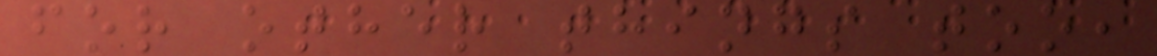for other things too,
